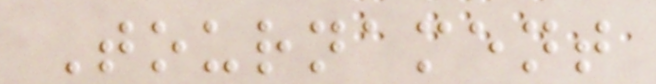Tournament
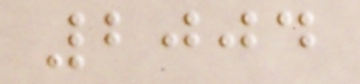2004
